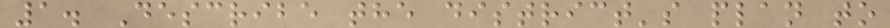1. Describe the district's plan to
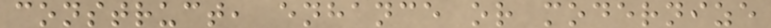construct, enhance or modernize
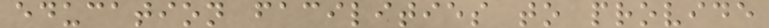education facilities to provide
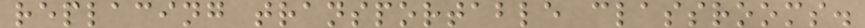replacing transportable classrooms.
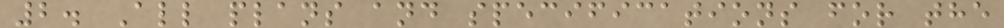2. All plans and specifications for the
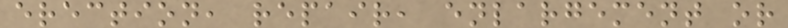erection, repair, enlargement or
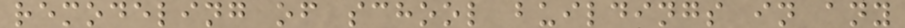remodeling of school buildings in any
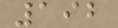192
